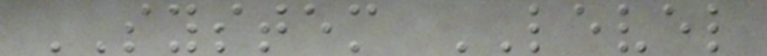SYSTEM LEVEL
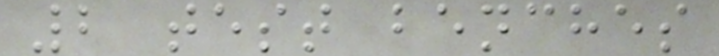2 test benches
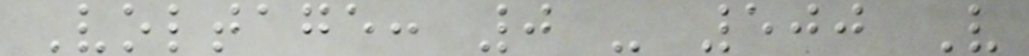Voltage: 0 - 500 V
